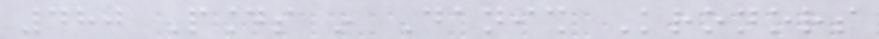480 Pounds in Danish Kronors
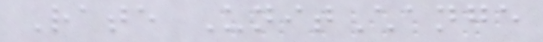Rate UnitChange
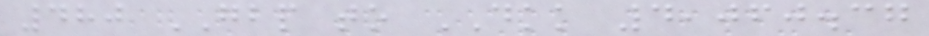480 GBP to DKK 4,060.37
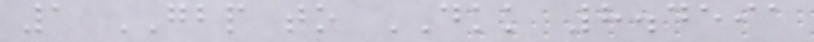1 GBP to DKK 8.4591
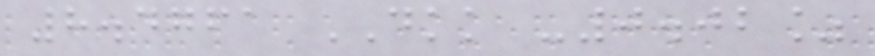8.4761 DKK -0.02%
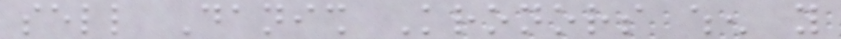sell Danish Kronors when you
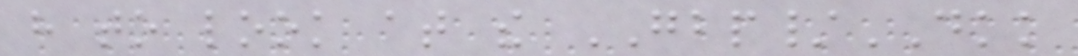have to look at the GBP/DKK
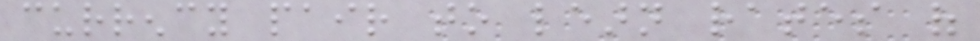currency pair to learn rates of
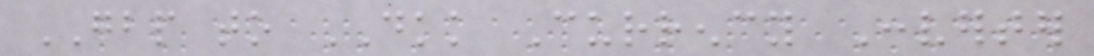GBP to DKK Currency Converter
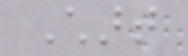Chart
